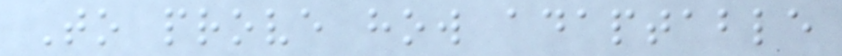To prove how adaptable
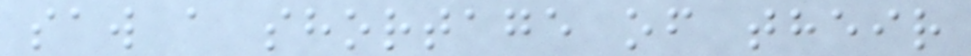saw a shortage of their
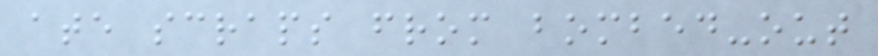ate scraps from bombed-out
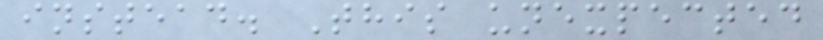instead. This unexpected
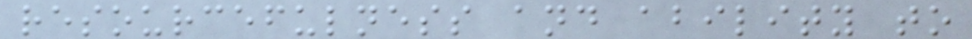resourcefulness and ability to
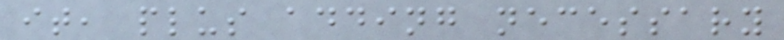it, plus adding necessary
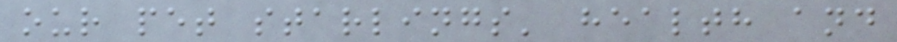our pet starlings' health and
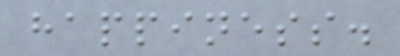happiness.
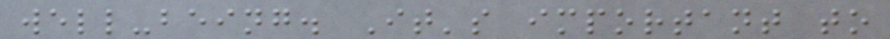well-being. It's important to
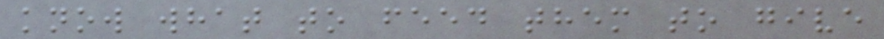know what to feed them to give
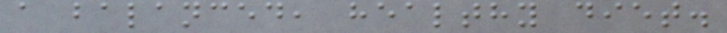a balanced, healthy diet.
